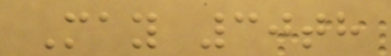May 30th
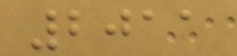2011
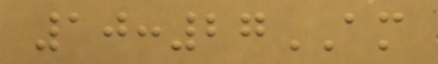10:27AM
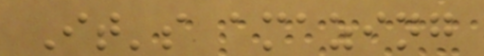It's amazing
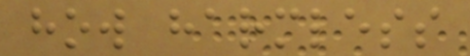how harmless
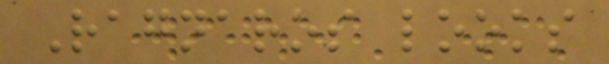Ragnaros looks
